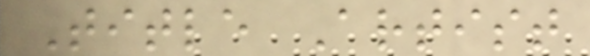Title Artist
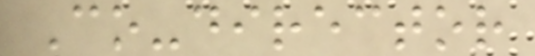Co-director
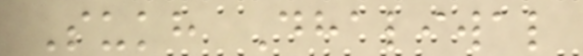Sukh Dhaliwal
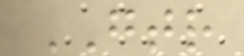GTR
